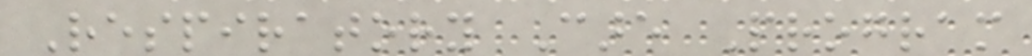Respiratory Care Program
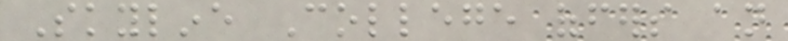Skyline College offers an
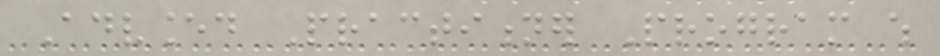Advanced Practitioner Program which
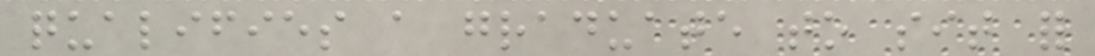qualifies a graduate to sit for
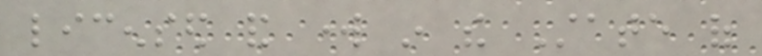licensed and work in the State of
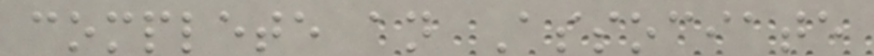complete an Associate
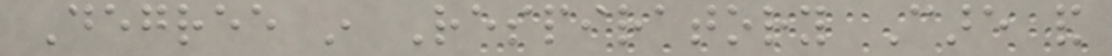Degree in Respiratory Care and
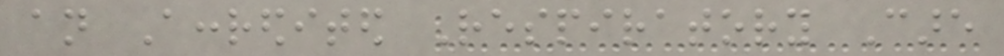an Accredited Respiratory Care
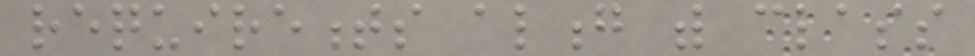requirements along with class
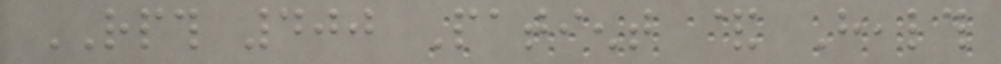RPTH 400 Patient & Health
